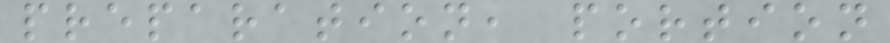preparation, portion
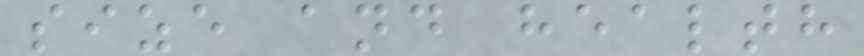size and health
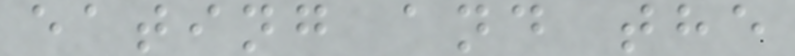eating and the
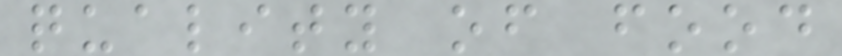quality of food
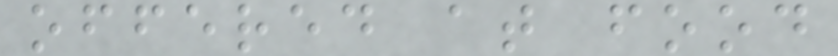offered at food
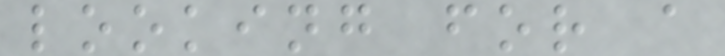looking for a
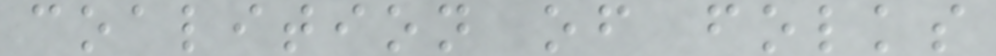coalition of folks
